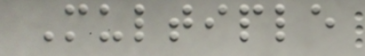Multiple
